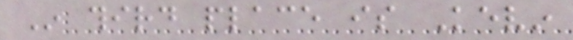In third place is Kevin
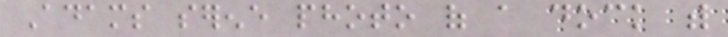Adams serene photo of a dock with
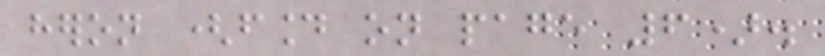heron (found on page 6).
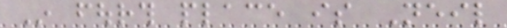In fourth place is Neil
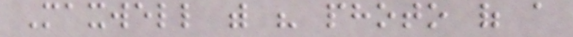Maxwell with his photo of a
